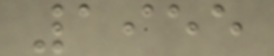1955
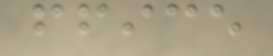ffice
